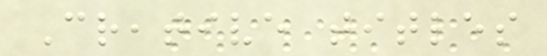Creative titles
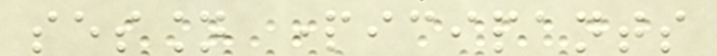session participants
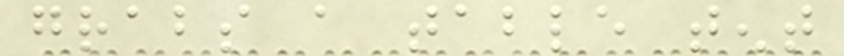grabs a table tent
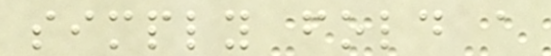simply fold a
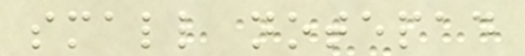small notepad
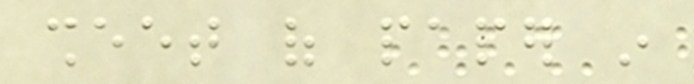sheet of paper in
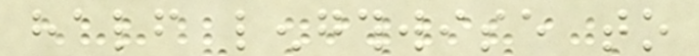half lengthwise to
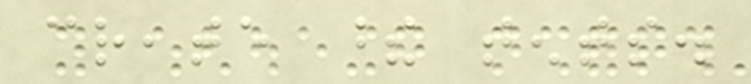create these tents.
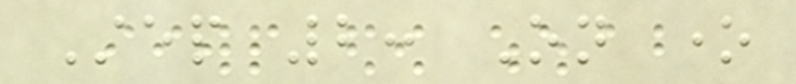Step 2: On one
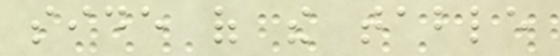side of the table
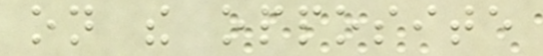on the opposite
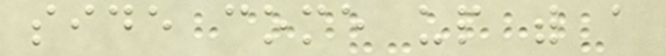side come up with a
